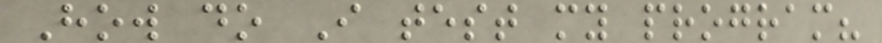How do I test my program?
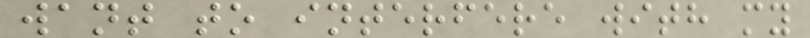want to interfere with my
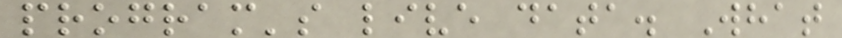program's live data. What
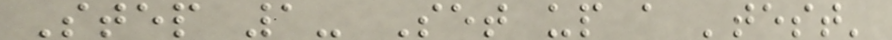Step 1- Set up a 'test'
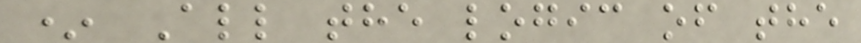* All the logic of the
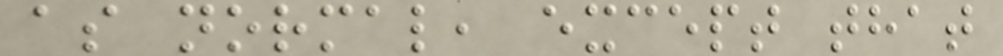as normal, except that
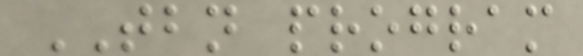TBN program
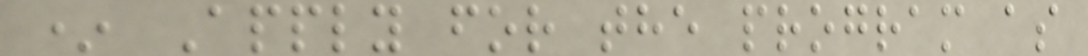* Apply for the program as
